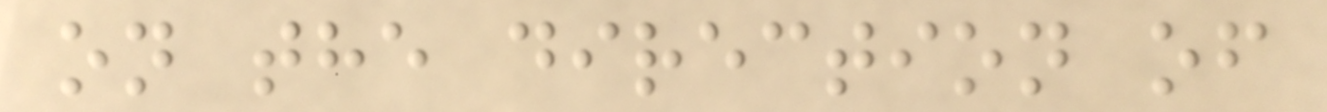on the direction of
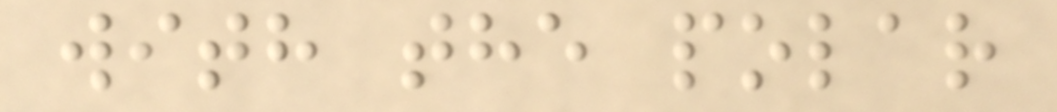with the polar
